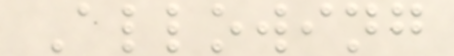Allowing
